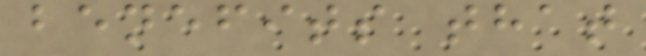benefits that
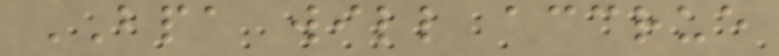BPA will accrue
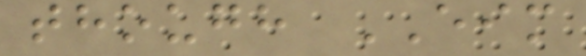though EIM
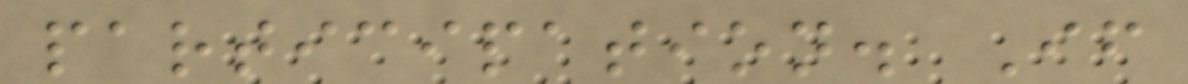participation. If
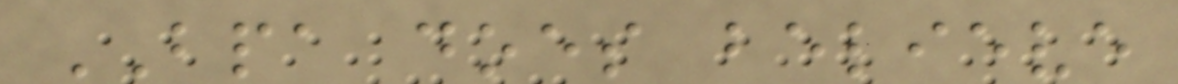BPA does believe
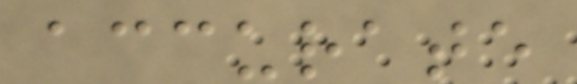accurate
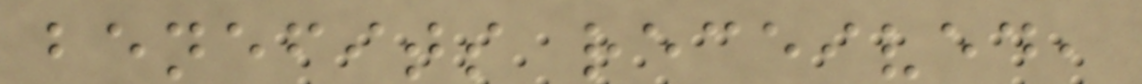benefits received,
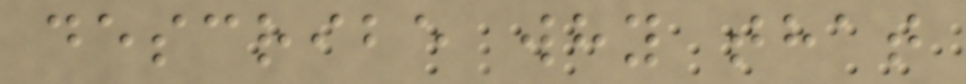describe why that
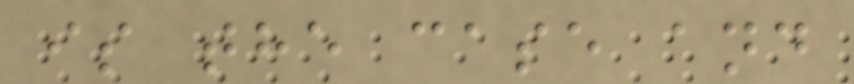is the case and
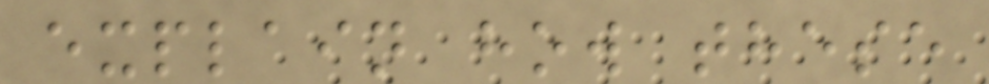explain how these
